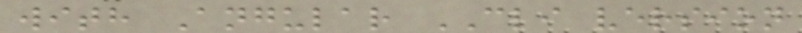with Angular CLI version
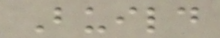Build
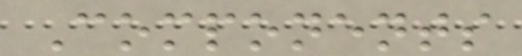Components
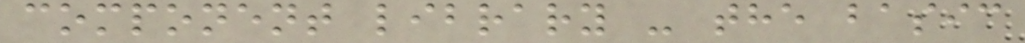component library - the basic
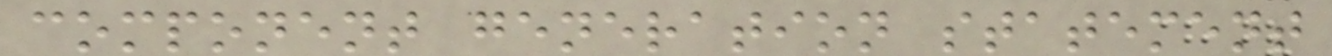component generation statement
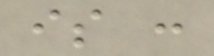is :
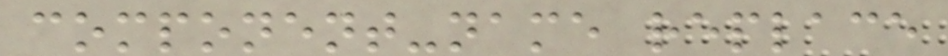component-name replace
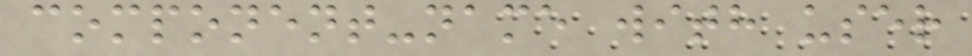component-name with user
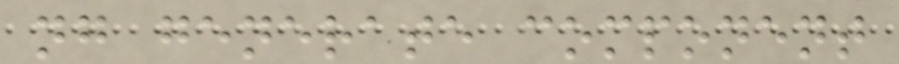ng generate component
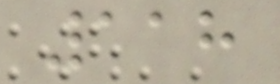118
